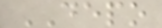DEPO
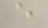e
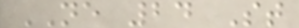NE 24 St
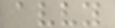avvy
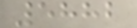5882
